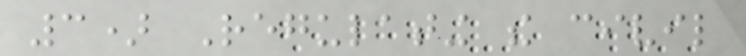3) Regulating the civil
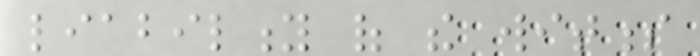liability of the witness
